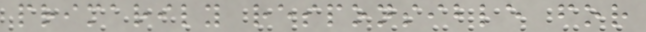primarily responsible for
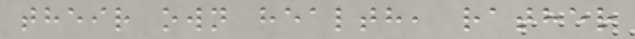their own health, rather
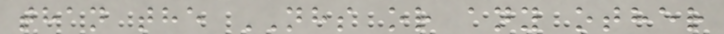than the NHS or any other
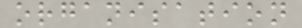organisation
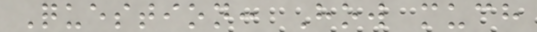Question: How much
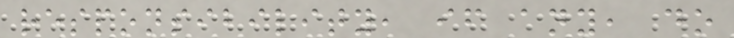responsibility, if any, do
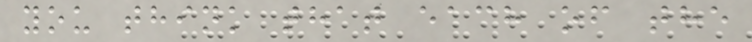you think that each of the
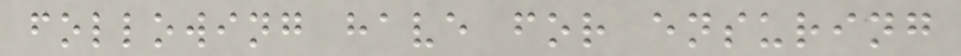following have for ensuring
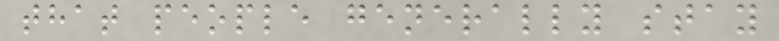that people generally stay
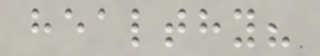healthy?
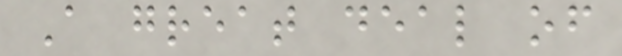A great deal of
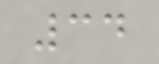34
